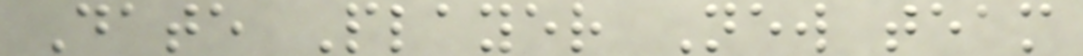Date Player New team
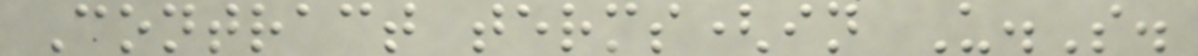Contract terms(in U.S.
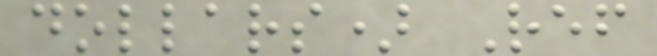dollars) Ref
